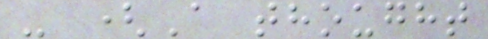- (A thought
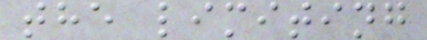the limiting
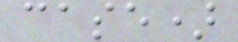case)
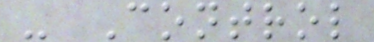- Control
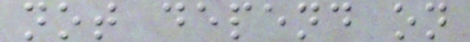not depend on
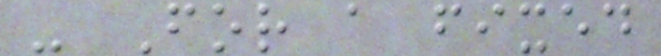- For a fixed
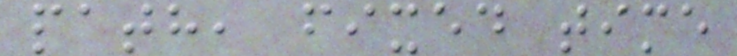path, fixed time
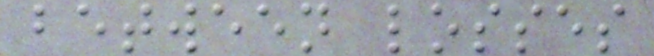between losses
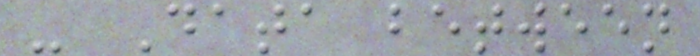- Data between
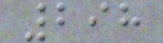298
